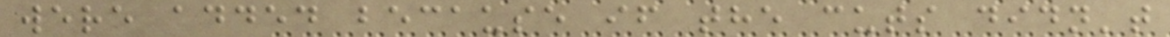were added because if the cuts didn't
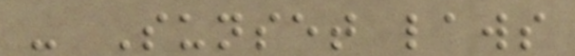- Sunset laws
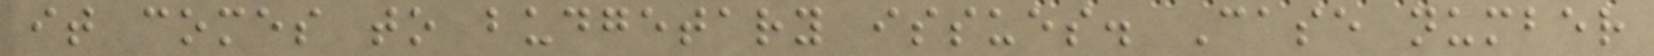it comes to budgetary issues. Case number
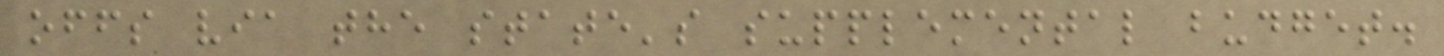offs via the state's supplemental budget.
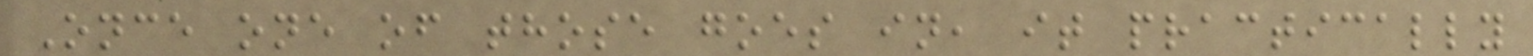Once one of those goes in, it practically
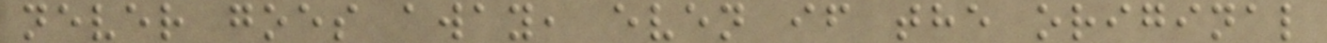never goes away, even if the original
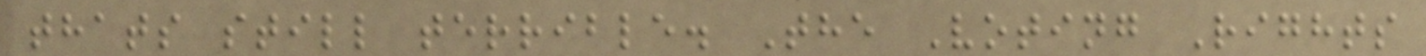thats still terrible. The Voting Rights
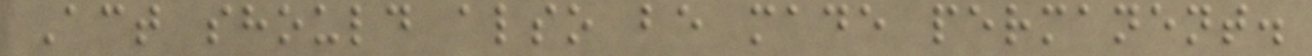Act should also be made permanent.
